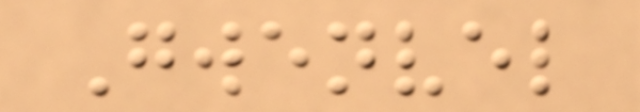Gwenvel
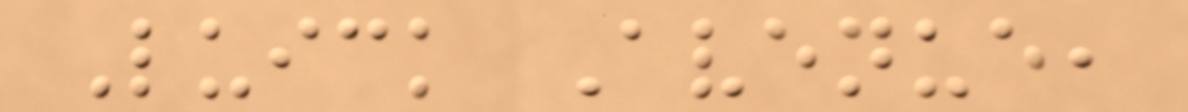Luick Avenue,
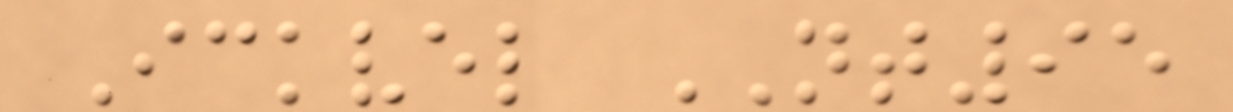Ickvel NT95
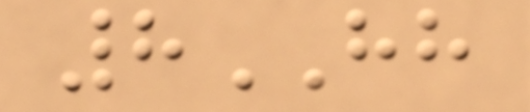8HH
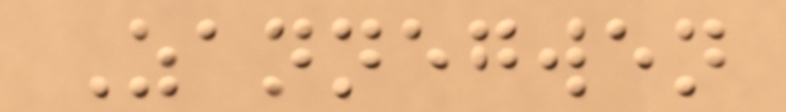Zannegwen
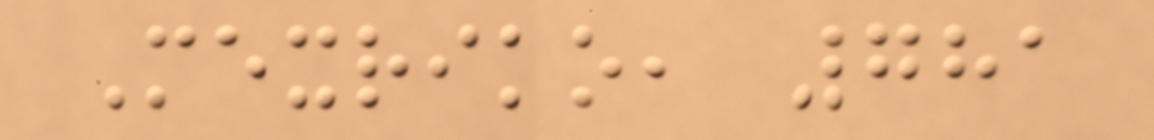Mexriko, 781
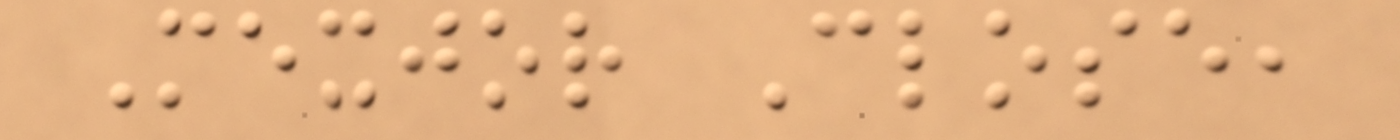Mexjor Close,
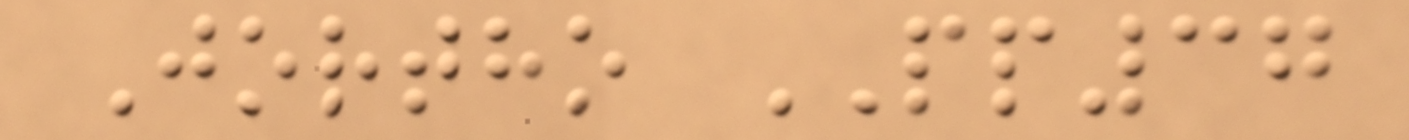Jortho PP37
